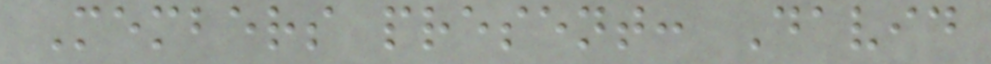Members present: David
